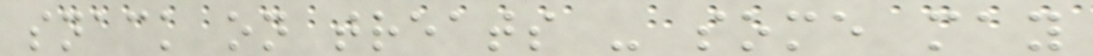snack on treats - some may
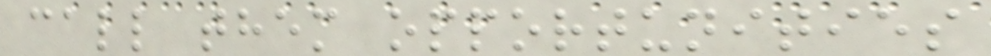call them opportunities
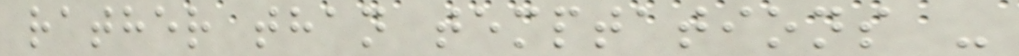rather than temptations -
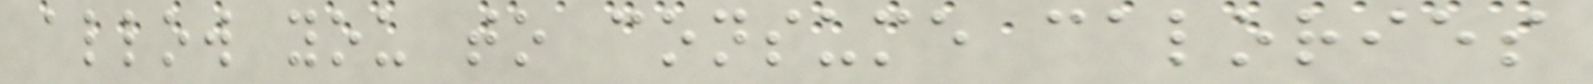allow you to consume calories
